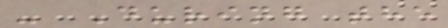- During the
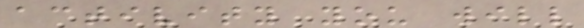activity you will
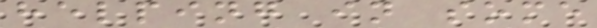helping in some
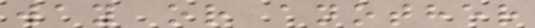way or another
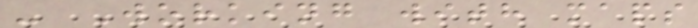- Working with maps
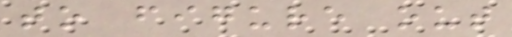to figure out
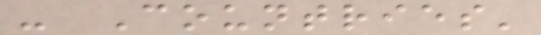- Countries'
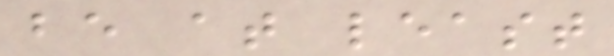be at least
